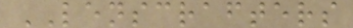LENSCRAFTERS
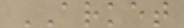ARKET
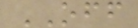OFF
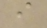i
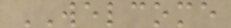WELCOME
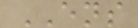ENS
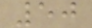50
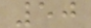50
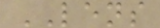LENS
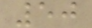50
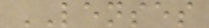LENSES
